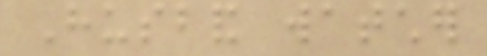Husband watcher
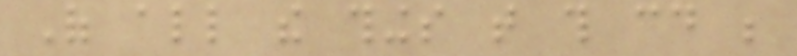Of all the things that this could be
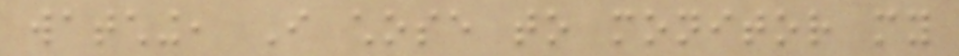watching, I chose to monitor my
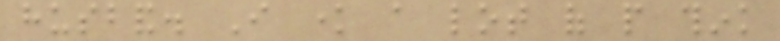husband. I know a lot of people think
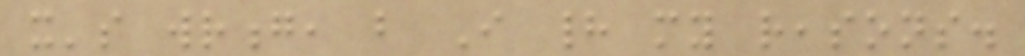it's wrong, but I had my reasons.
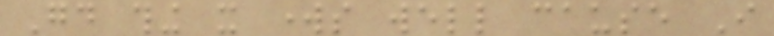Good thing it works well cause I
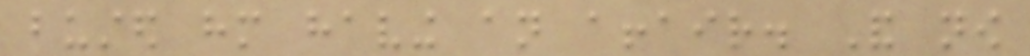busted him having an affair. And now
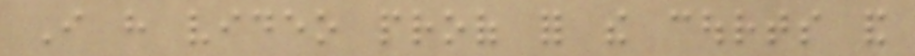I have video proof for the courts and
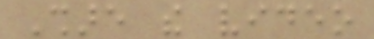Share the video
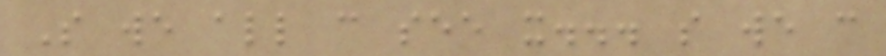So we all can see it... so we can
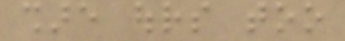share ours too
